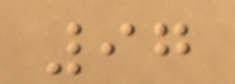97
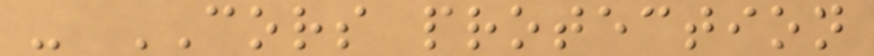- CORS protection
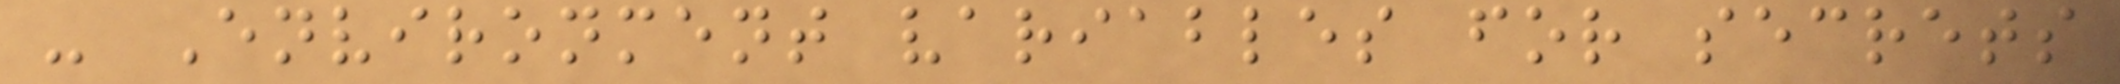- Environment variables for secrets
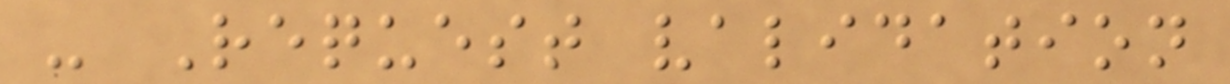- Request validation
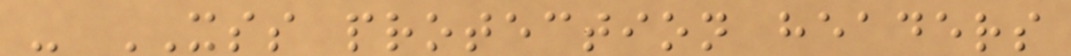- XSS protection headers
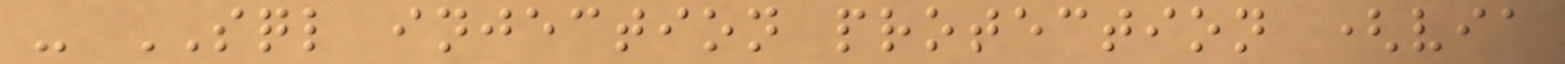- SQL injection protection (via
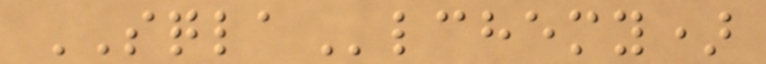SQLAlchemy)
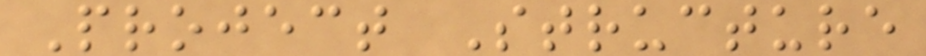Project Structure
